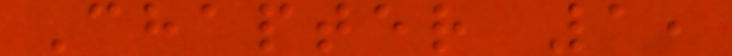Chapter 1,
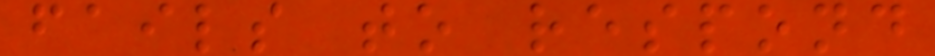fails to respond
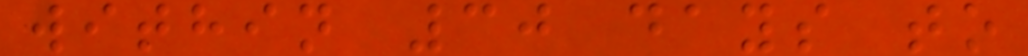within 30 days to
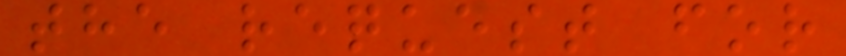the request for
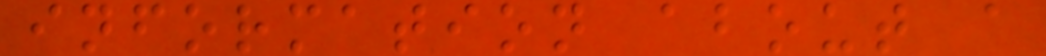information about a
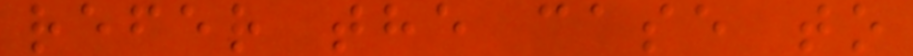refer the case to
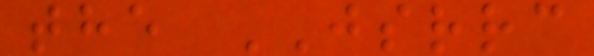the JSRRC
